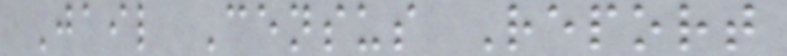Jail Census Report
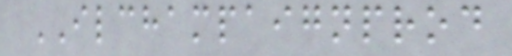ILCHAMPAIGNPROD
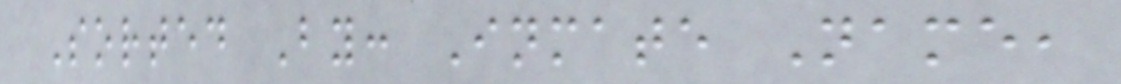Sorted By: Inmate Name,
